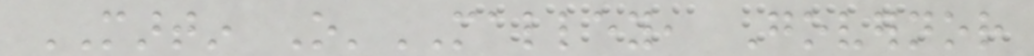MARTIN O'MALLEY, Governor
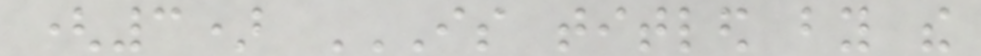(3) IS TITLED BY THE
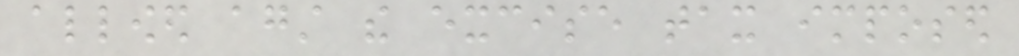allowed against the excise tax imposed
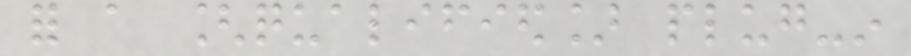for a [qualified] plug-in
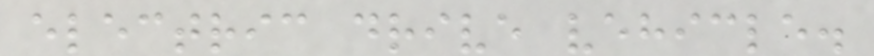electric drive vehicle.
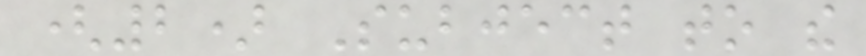(2) Subject to the
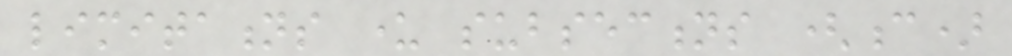limitations under subsections (c)
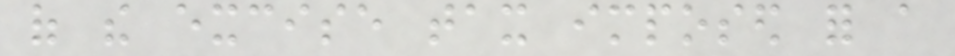of the excise tax imposed for a
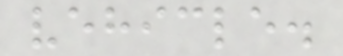vehicle.
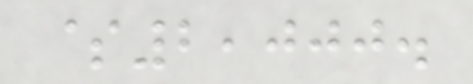$2,000.
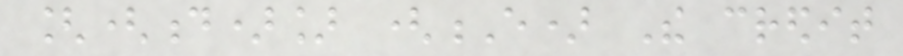[(d)] (E) The credit
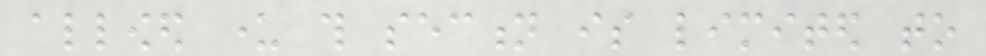allowed under this section is limited to
